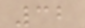32
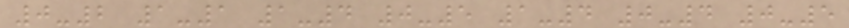0-2 1-1 1-4 0-5 1-4 0-4 0-5
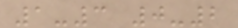1-3 0-2
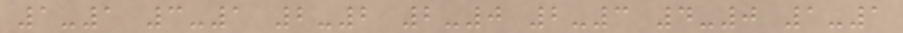1-1 3-1 2-2 2-0 2-3 4-0 1-1
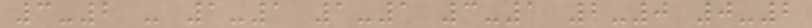3-2 - 1-1 1-1 3-1 2-0 0-2
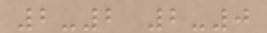2-2 2-0
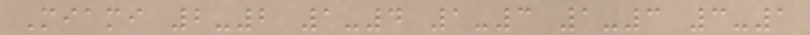Miami 2-2 1-4 1-3 1-3 3-1
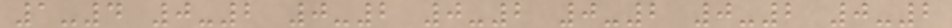1-4 0-2 0-2 0-2 0-2 0-2 0-2
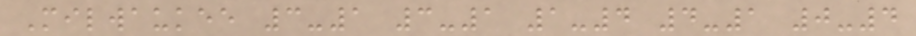Milwaukee 3-1 3-1 1-4 4-1 0-4
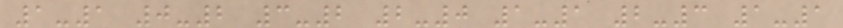1-1 0-2 3-2 2-0 1-1 2-3 1-1
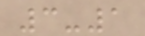3-1
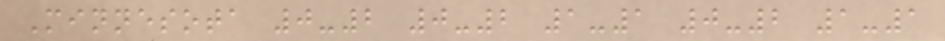Minnesota 0-2 0-2 1-1 0-2 1-1
